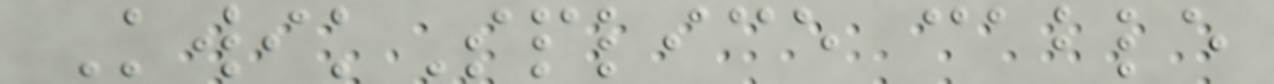KwikSplice cable
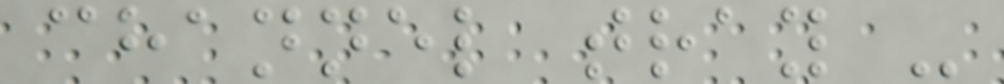channel tray -
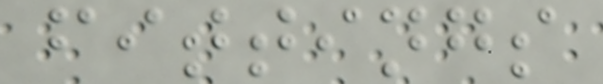fittings
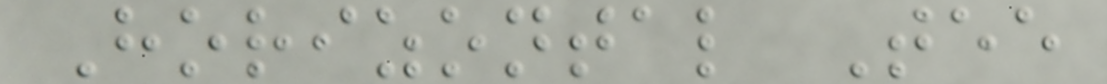Horizontal Tee
